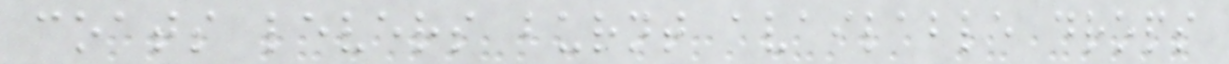coats levers burnt available drops
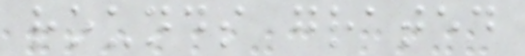rounds grated
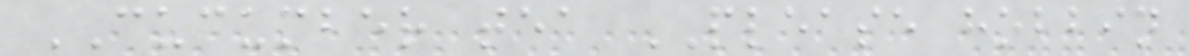CUCUMBER tea PLEASE hobbin
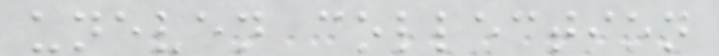uneven collection
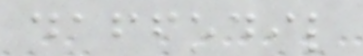daffodil
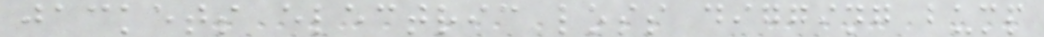jackets electric loss digging bump
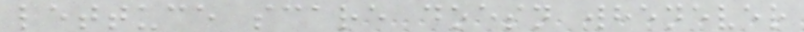lettuce scare doesn whenever
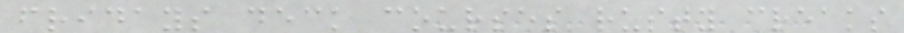fridays deck courses rusty creaks
